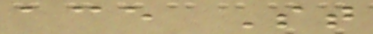ace St
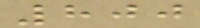800
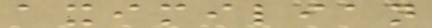aximilian
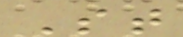St
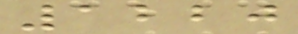1220
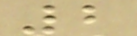2
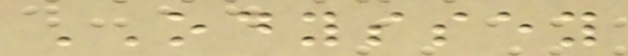ODYSSEY
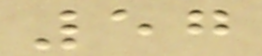57
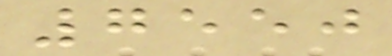7550
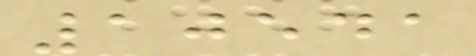10541
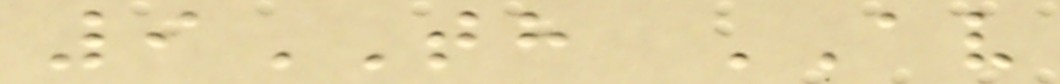9TH AV
